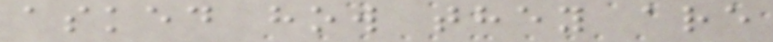asked how they are
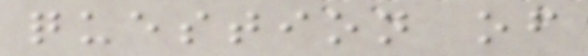question of
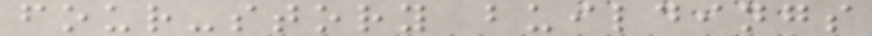four-story buildings
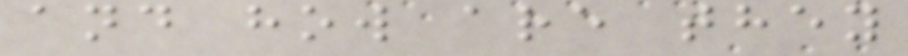and how are they
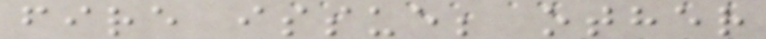fire issue; other
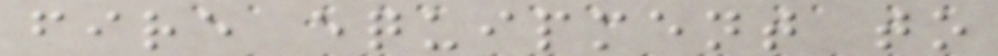fire equipment to
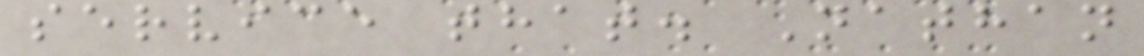service that. Nathan
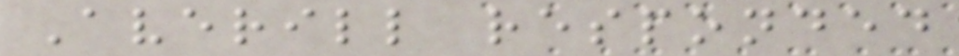Averill responded
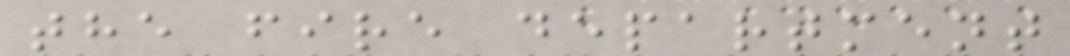the fire department
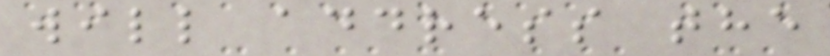will address the
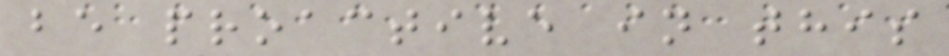be proactive in this
